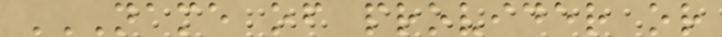NAME OF PROVIDER OR
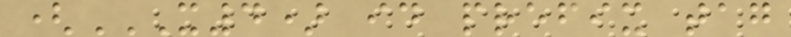(X4) ID PREFIX TAG
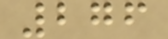276
